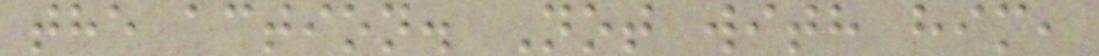the action. Not with him,
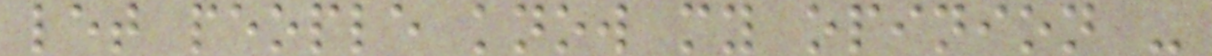let people know my opinion -
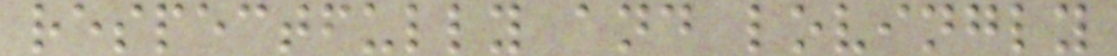respectfully and lovingly
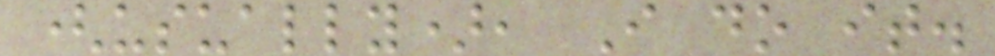(usually), I do it.
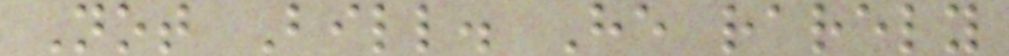Not Bill. He rarely
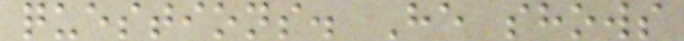questions. He shows
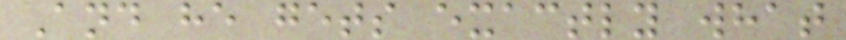And he gets exactly what
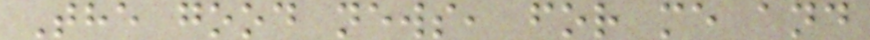The good news, for me and
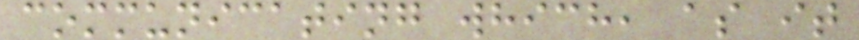communicating which, as it
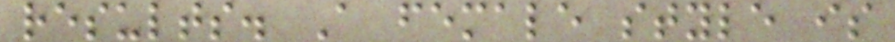results. A female style is
